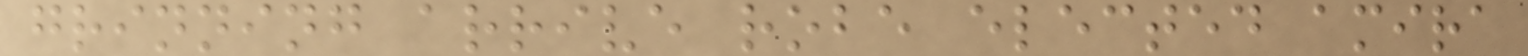grinning arrive robe elected amira
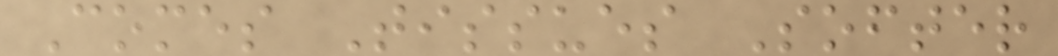Comes Tissues Softer
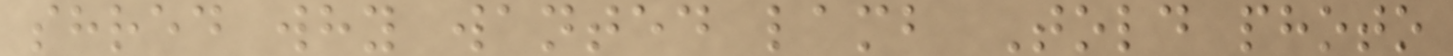shred why wanted lamb Told photo
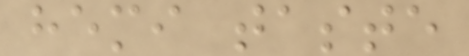hemi taste
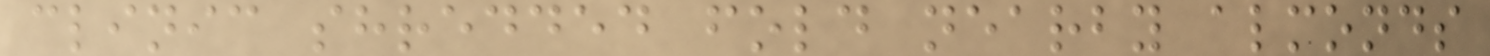clinic shredded fold nearby almonds
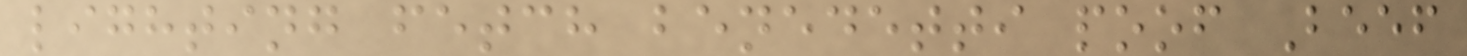lighting fetch benedetti poof Beef
